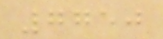7750
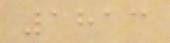1813
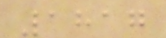1817
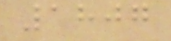1807
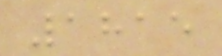1815
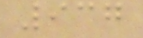937
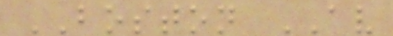BOSTON AV
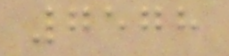7578
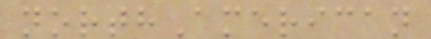northAmerican
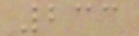233
